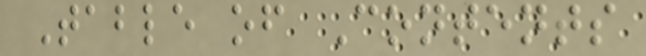Table of Contents
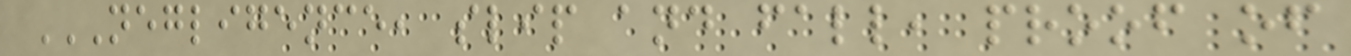NEGLIGENCE, SLIP AND FALL, PROOF OF
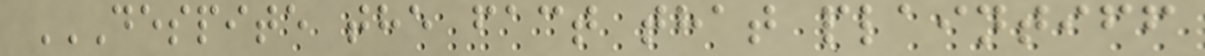DESPITE THE FACT THAT PLAINTIFF
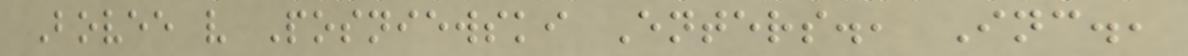Bovee v Posniewski Enters., Inc.,
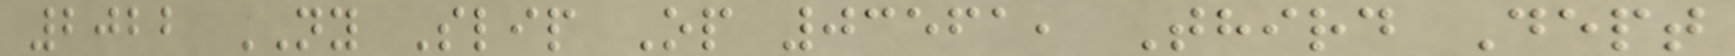2022 NY Slip Op 03561, Third Dept
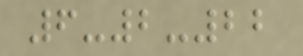6-2-22
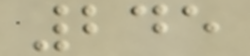245
